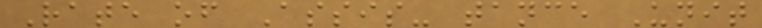Rate of Assis- tance Unit
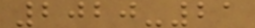2020-21
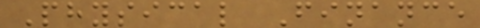Physical Finance
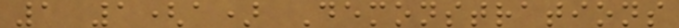1 1(a) Demonstrations
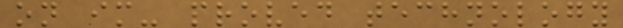on im- proved technology
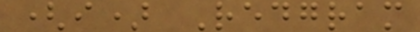(i) Redgram
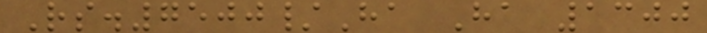Rs.7500/Ha Ha 1300
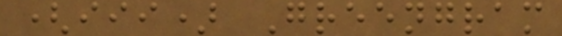(iii) Greengram
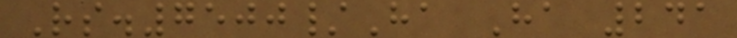Rs.7500/Ha Ha 241
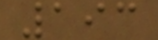193
